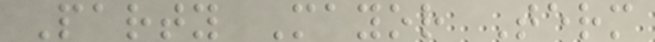Party Mayor Term
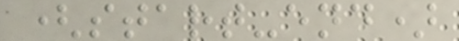(start-end)
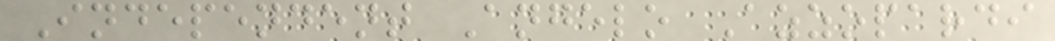Independent Angelo Azzopardi
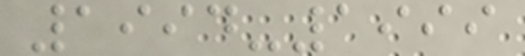1994-1999
